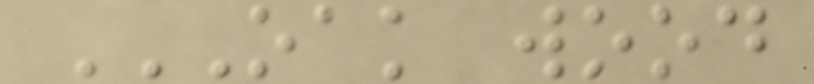OAK WOOD
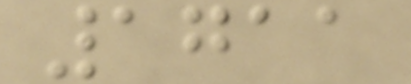1711
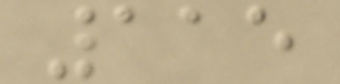115
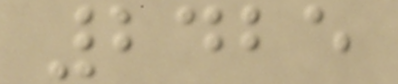2425
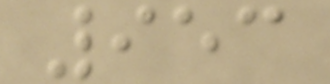953
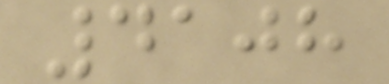4108
